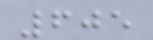605
